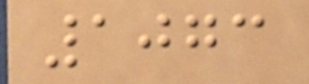1073
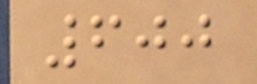600
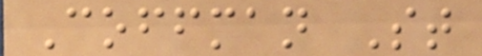Coffman St
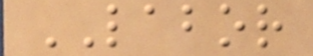LABOR
